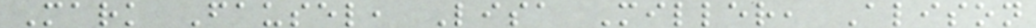Mark Fausel, Lisa Miller, Alison
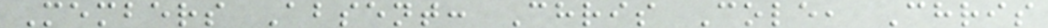Members Absent: Chris Cole, Chris
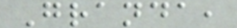Granda,
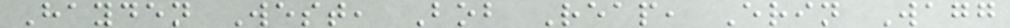Hayden West, Bob Reap, Erin Wagg
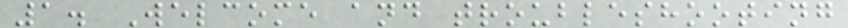1. Welcome and troubleshooting
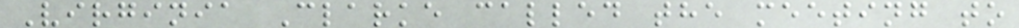Virginia Clarke called the meeting to
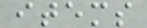items
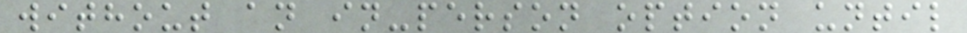without an in-person option until
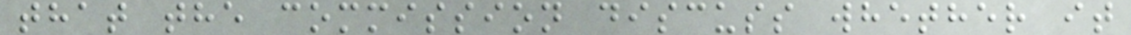that the commission discuss whether it
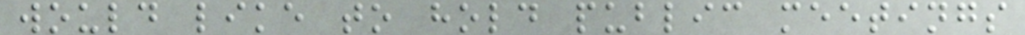would like to hold public meetings
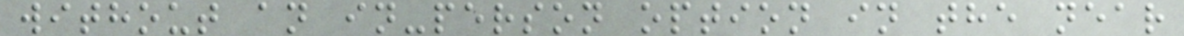without an in-person option in the near
